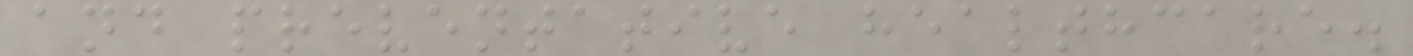and preventative healthcare.
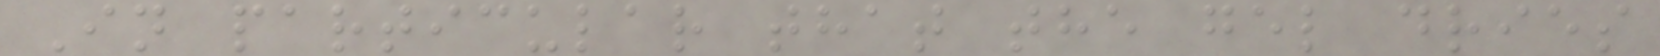In particular that the gel dries
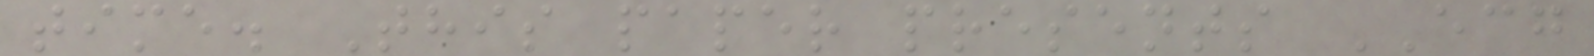time. This paper presents ECG
